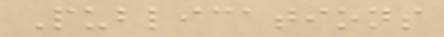Publications
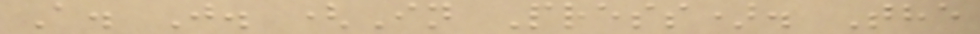A. J. (In Press). The
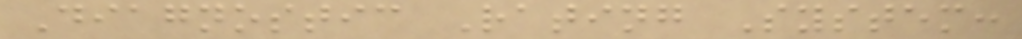Diagnostic Rating System:
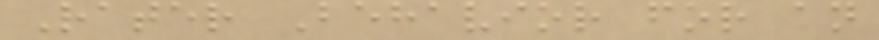Rater Behavior for an
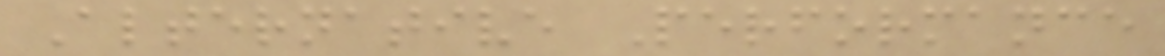Alternative Performance
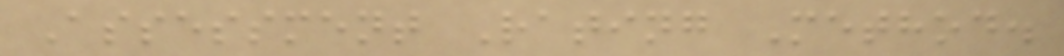Assessment Rating Method.
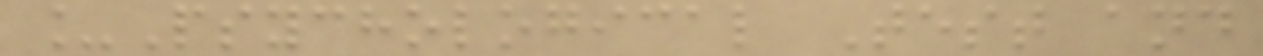_Psychological Test and
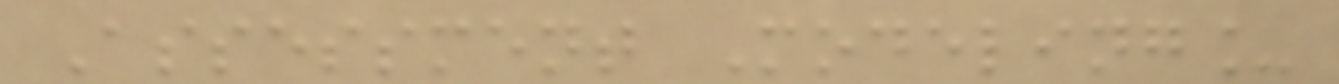Assessment Modeling_
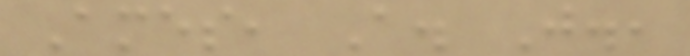Ames, A. J.,
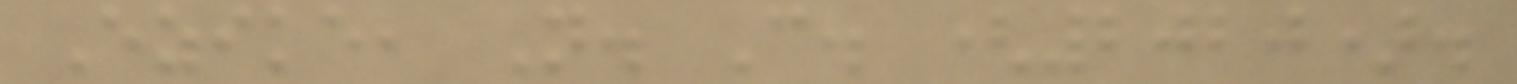Ezike, N. C. (2020).
